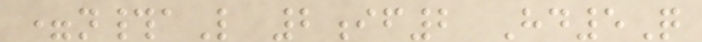=n#aL 2if2 Hd5Q
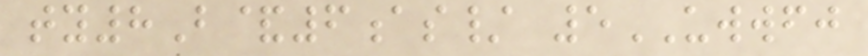ty8B&6as/ 5UWWFJ
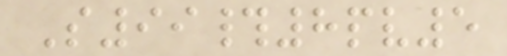S99#8pv5
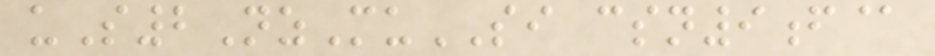uS2NzMuSI csn9f@
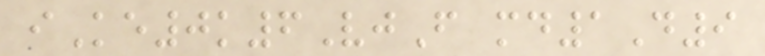iKe0k6VjF md1D9
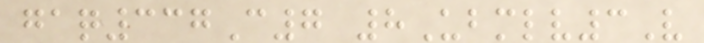gaq337C7 8Ubmlv3V
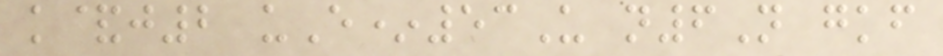k&j2 uE*53U n6N gkf
